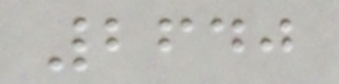2640
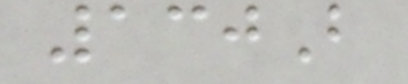130B
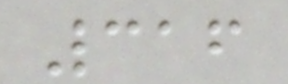316
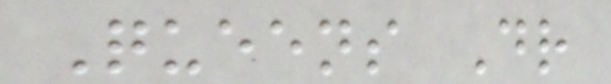Queens Dr
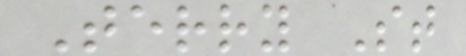Terry St
